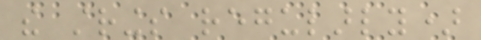the strings regularly)
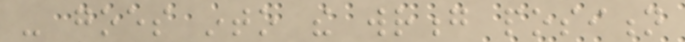- goes into the wrong position
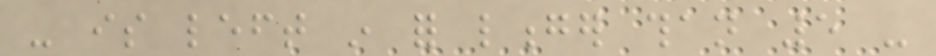- is left in for longer than 5 -
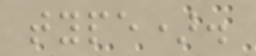type).
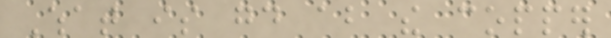What is good about the copper
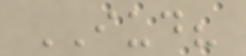IUD?
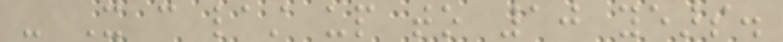- It can last up to 10 years.
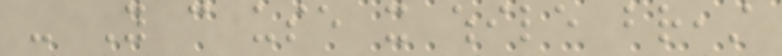- You can use it while breast
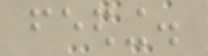feeding.
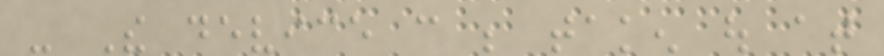- The device can be taken out at
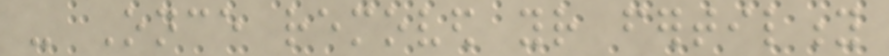- Once removed your fertility
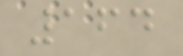164
